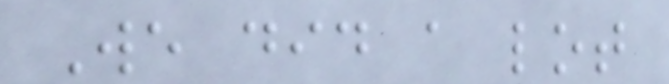We did a lot
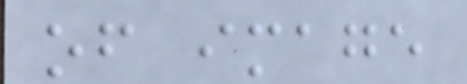of image
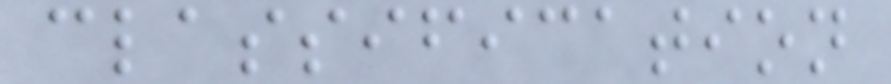classification
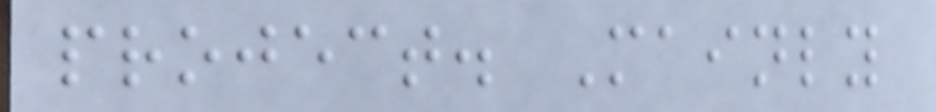project. Mainly
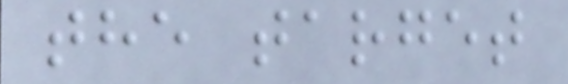the target
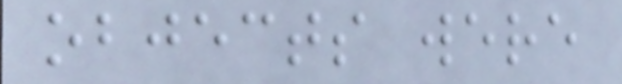objects were
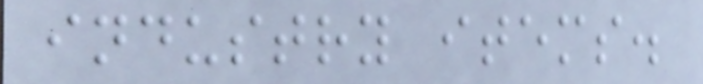industry items.
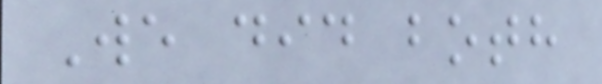We did both
